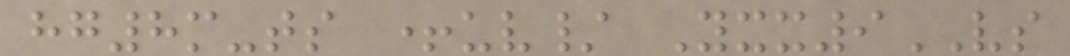hg8m-ts +uv/ Yxx9VS
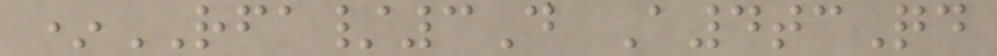*RFA/3D A4tcQd
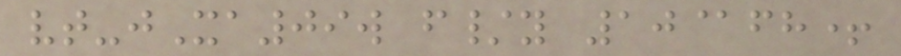vt-jXa09w f/y 10@fh+
